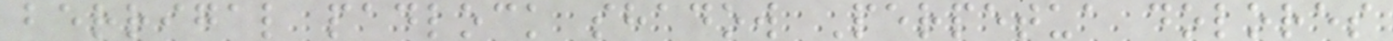berrigal padlock shadow Perpetua dolores
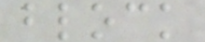block
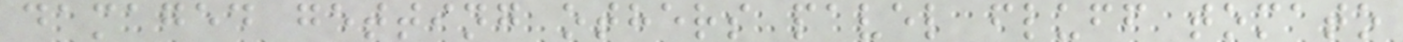damaged getting others pavel fluff tomato
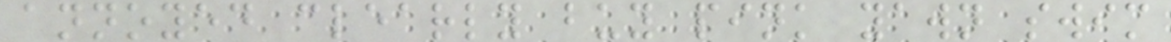annoyed clearly buy pink yawn swim
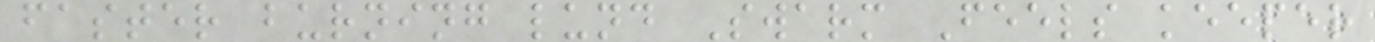faster burning lund Swarm Feels keeper
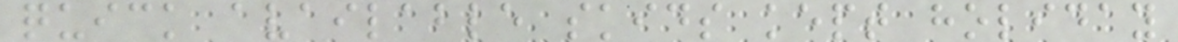quick available skids kept holiday
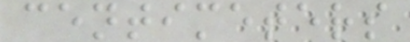centimeters
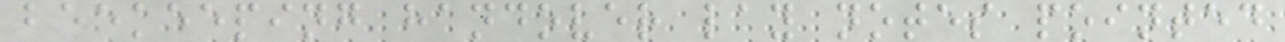beekeeping handover lay notes pointed
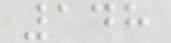148
